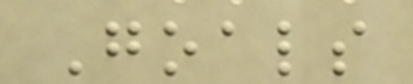Goals
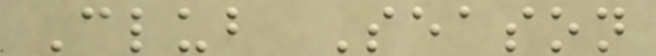Club Season
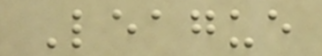League
